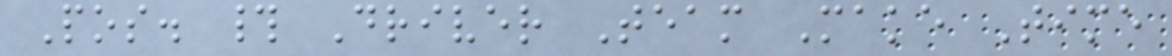Pos. # Driver Team Make Time
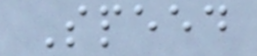Speed
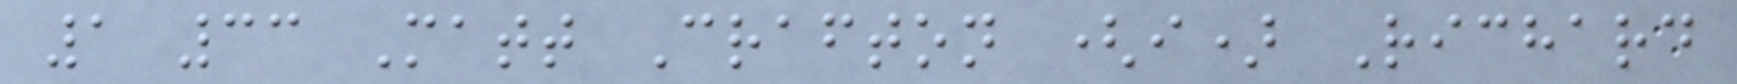1 33 Matt Crafton (i) Richard
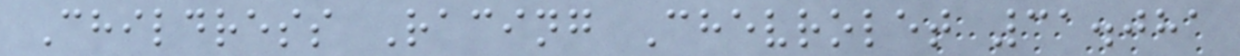Childress Racing Chevrolet 31.081
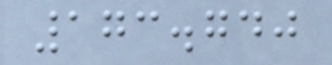173.740
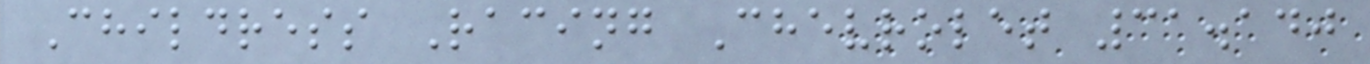Childress Racing Chevrolet 31.140
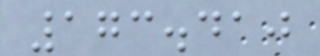173.410
